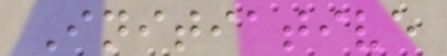Initiative
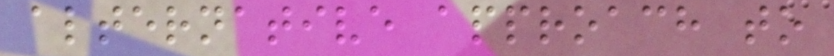alternative approach to
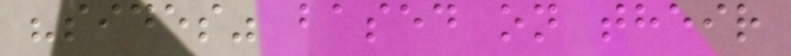"sides" based on their
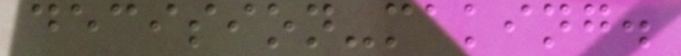decision-making.
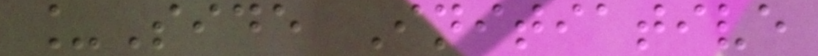_Side Initiative
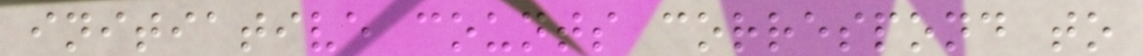initiative counts correspond to
